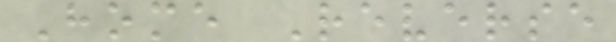Home Reverse
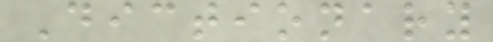Dictionary
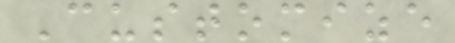Customize
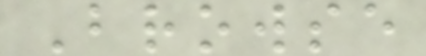Browse
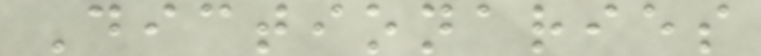Dictionaries
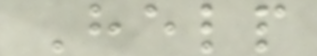Help
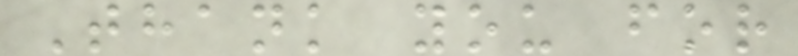Thank you for
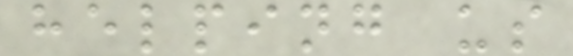helping us
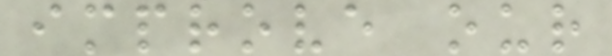improve our
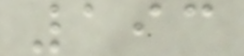193
